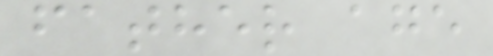father age
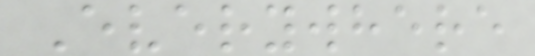Everywhere
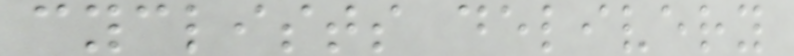cyclists delivery
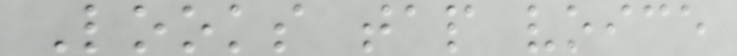Looks tap voice
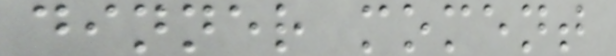dinner moment
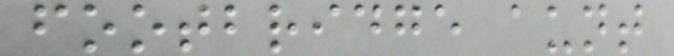footbridge aunt
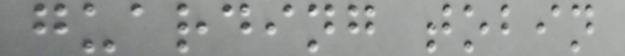guarding tobin
